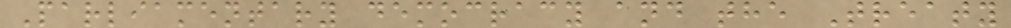Parliamentary democracy and the Treaty
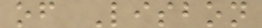of Lisbon
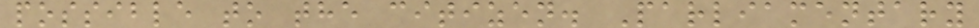possible to the citizen. Parliamentary
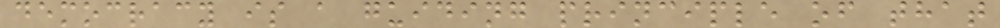democracy is a guiding principle of that
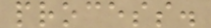process.
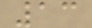13
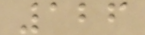126
